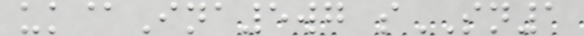uk@Ina5wg sSN1
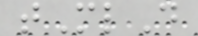tMlD
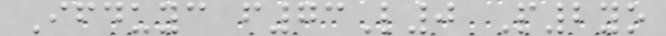Ifduyc f73L0 P2yo
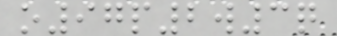o97p2w3q
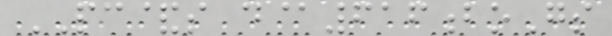PC&s d@616boGs
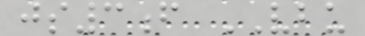js3f VBU
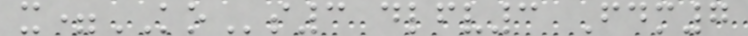x=KOs3 dlfv3 Fdm7
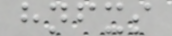hnfxs
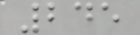245
